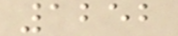1252
